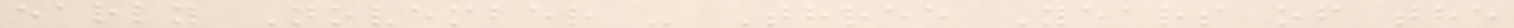early November - Three Years of the
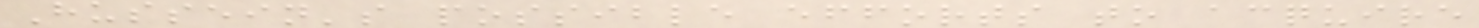Hussein's possible efforts to acquire
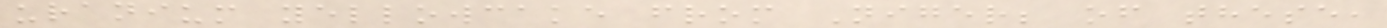uranium yellowcake from Niger; of these,
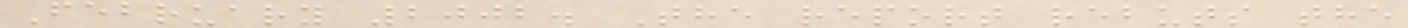February 2002. The report rebuts the
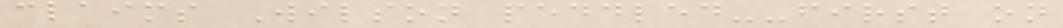claims Wilson peddled--first on
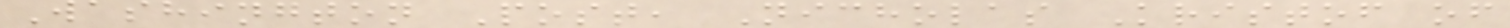Washington Post, Nicholas Kristof of
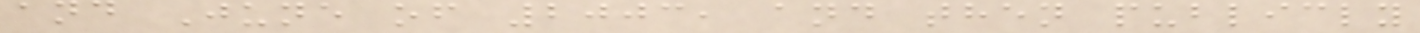and June of 2003, and then publicly
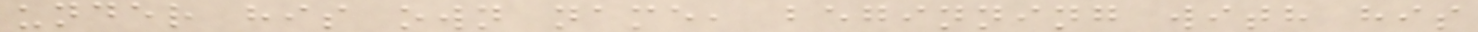under his own name, beginning with his
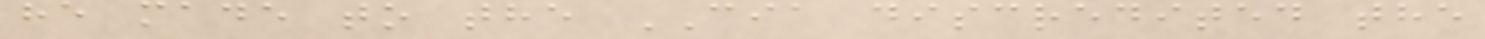he made to the CIA discredited the
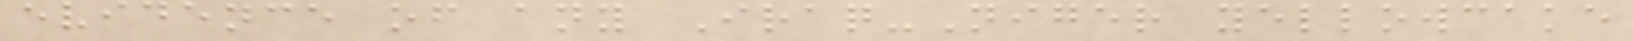evidence of any Iraq-Niger yellowcake
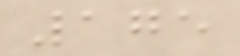175
